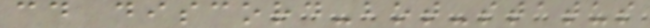cd discord-bot-status
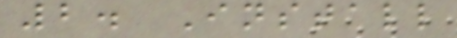2. Install
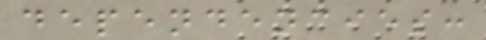dependencies:
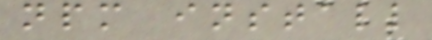npm install
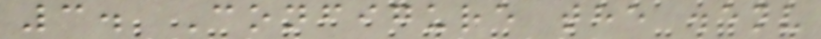3. Configure the .env
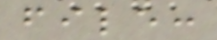file:
